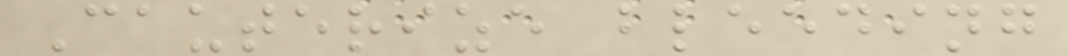Cauterize bleeding
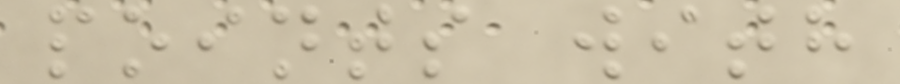points with
